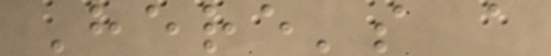Here's a
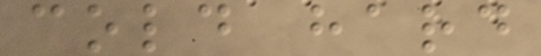cold hard
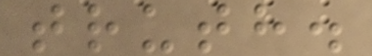truth.
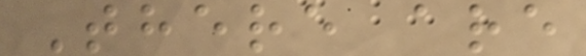There are
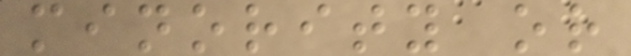minority or
